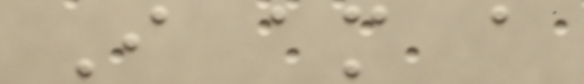I am a
